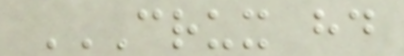CRUX HD
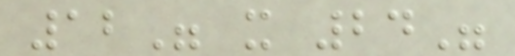12" x 24"
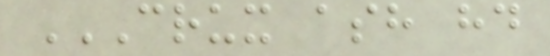CRUX ASH HD
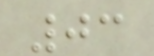03
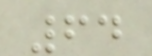64
